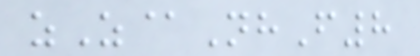zZ@NhF8
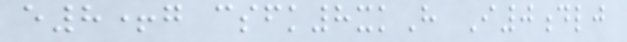e8+g csfk8xkH I0dlj
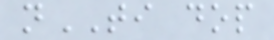nTI dop
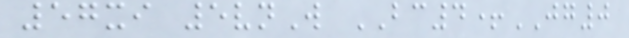57xi 5vnW BC4+JG0
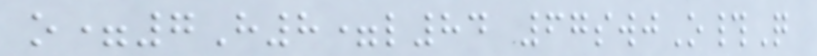o=7H8=l84 67swjO#Q
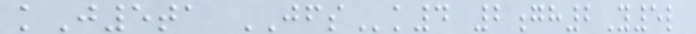kJ5ta JFSk4 2gh2Y5l
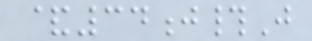&34j#J
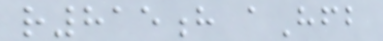r815h aHfb
